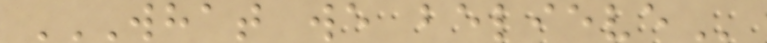WHAT WE BELIEVE
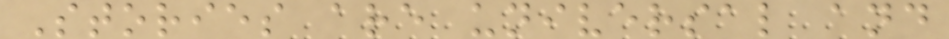Stories are universal and
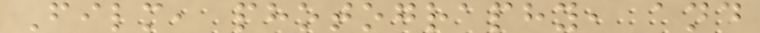Film, photography, and
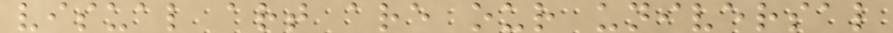visual art are our universal
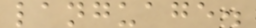language.
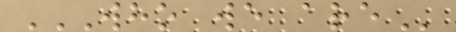WHO WE ARE
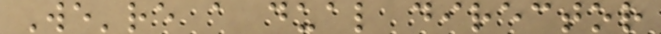We're a dual director
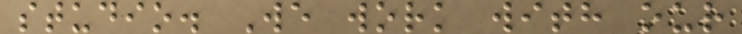studio. We work with our
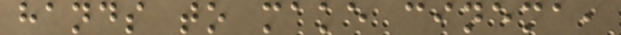hands to make cinema,
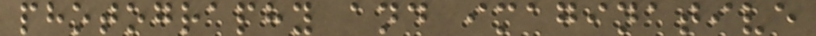photography and imaginative
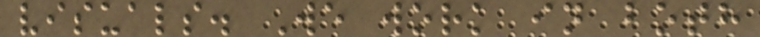visuals. We work in both
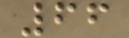66
